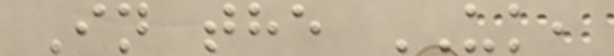In the UK,
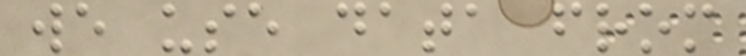we use data from
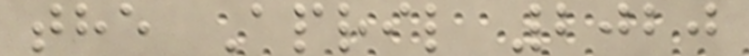the April 2020
